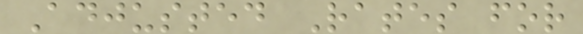Adjusted Rates for
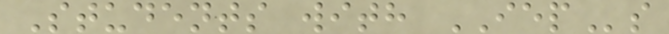Students with IEPs
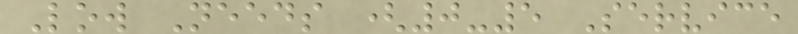Low Needs (0-5 Service
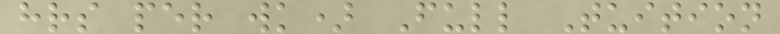hrs per wk) Full Tuition
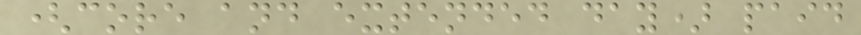(core and extended day) paid
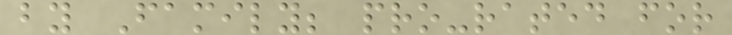by Family; pro-rated for
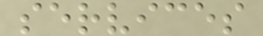services
